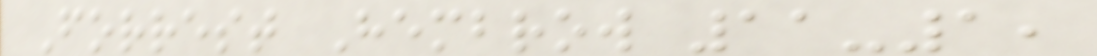Forrest Hembrow 11-1,
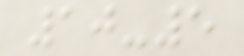10-5
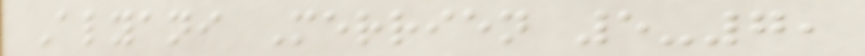Alyani Merrien 5-7,
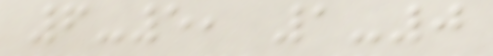6-5, 1-0
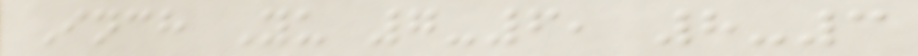Inch Yu 7-6, 8-3
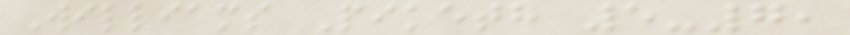Williams Piketh 5-7,
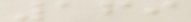169
